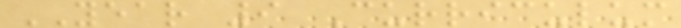YEAR 9 Curriculum
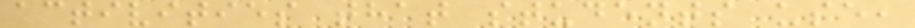activities that students use,
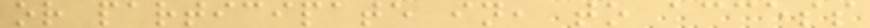or participate in, to access
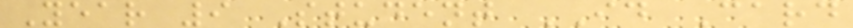Year 9 Student ID Card
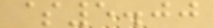$5.00
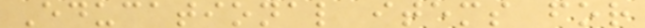Educational items for
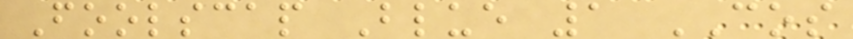Foolscap Blue 1 COS
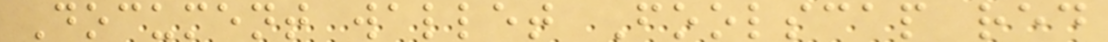Document wallet Foolscap red
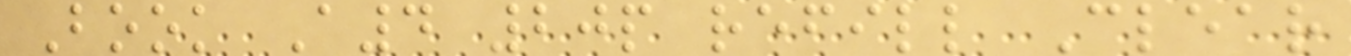Book A4 20p refill Clear
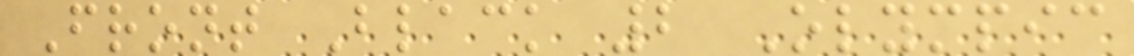Front Black 2 Olympic
